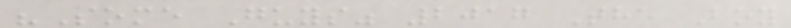"Some Guys" 2017 The Boy
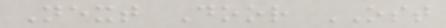Next Door OST
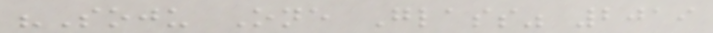"Soju One Glass" 2019
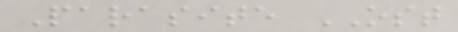Parasite OST
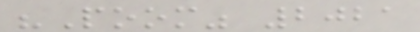"Poom" 2021
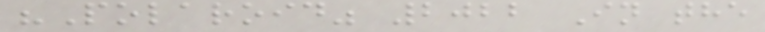"Polaroid" 2022 In the
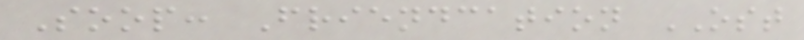Soop: Friendcation OST
